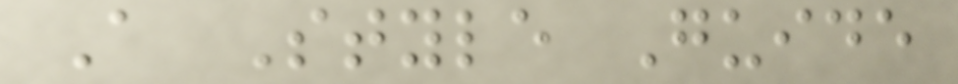A Style Guide
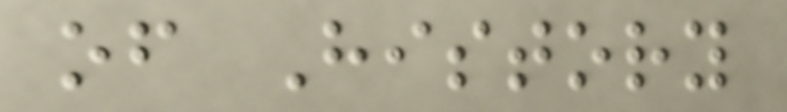of History
